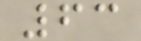63
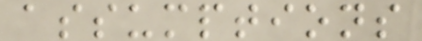assumptions
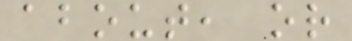about, or
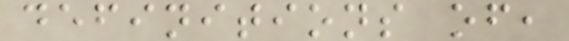definitions of,
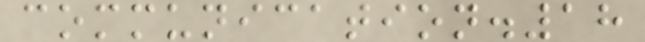communication.18
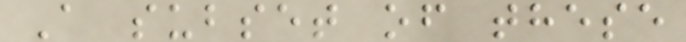A subset of these
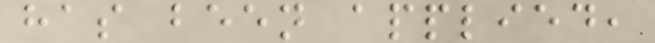has been applied,
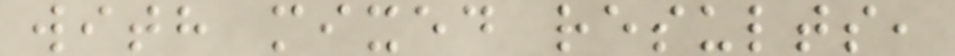with mixed results,
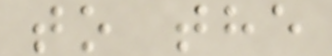to the
